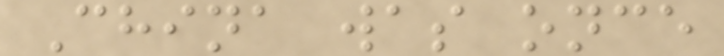China was once
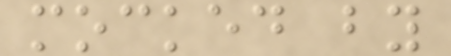mocked by
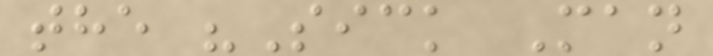the "Sick Man
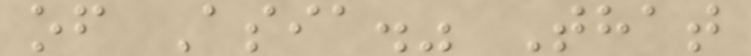of Asia." That
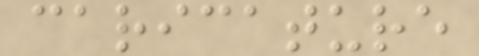caricature
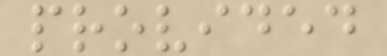provided
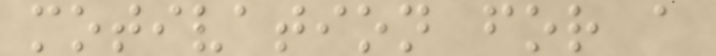motivation for a
